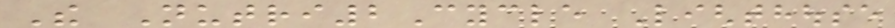The Nutri2Cycle Lighthouse
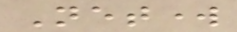Network
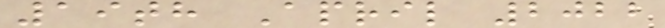19th April 2022
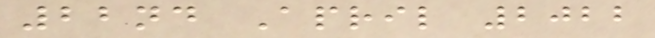22nd April 2022
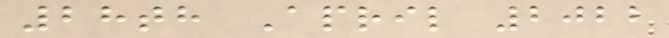28th April 2022
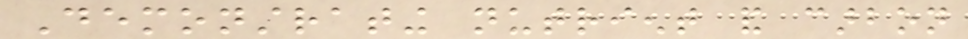Demonstrating nutrient and carbon
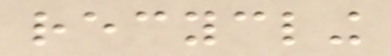recycling
